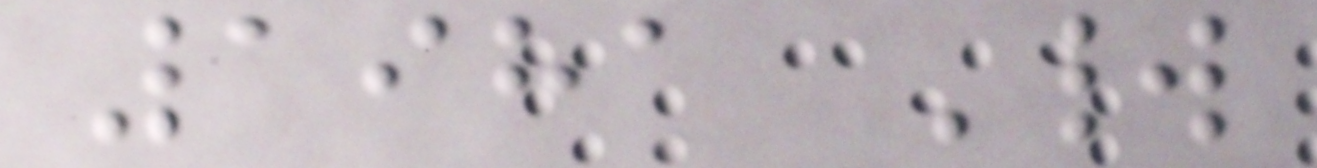1981 World
